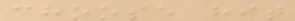choose hit
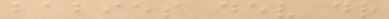babies dev dr
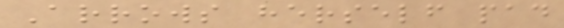Arrows herself pad
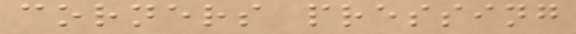corners pressing
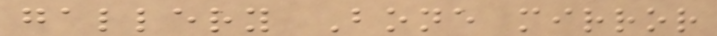gallery Bone mirror
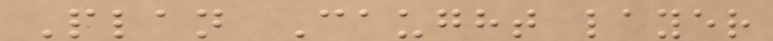Plan Caught layer
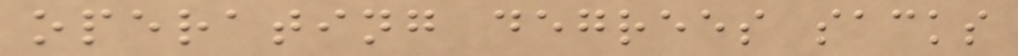operating degrees sacks
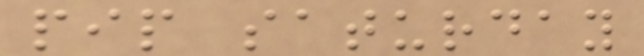pip saturday
